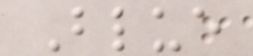Blue
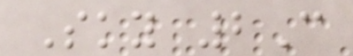Sky 2C
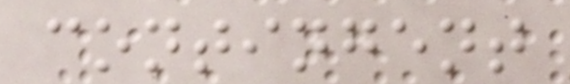contingent
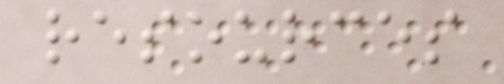resources
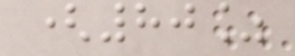(80%
